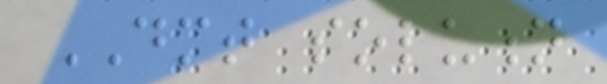DMT solution
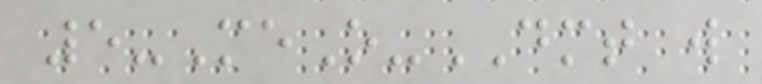5-MeO-DMT will
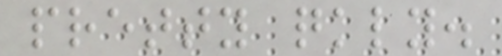pretty quickly.
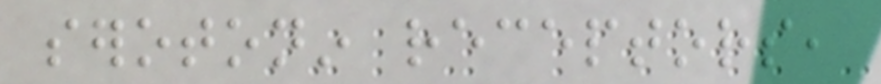serotonin receptors,
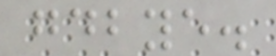goodbye.
